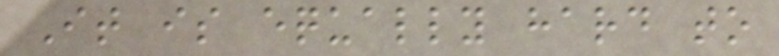It is equally hard to
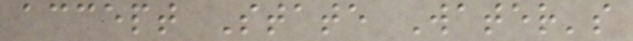accept State Water's
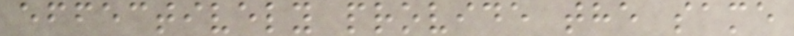effectively provide the same
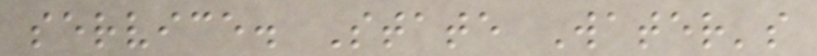service. State Water's
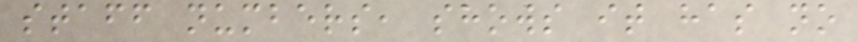staff numbers, shows it has no
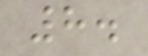8.
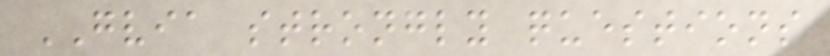GVIA strongly questions
